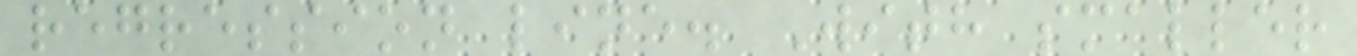regression line. With smaller
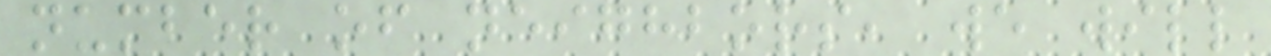number of neighbors, we will
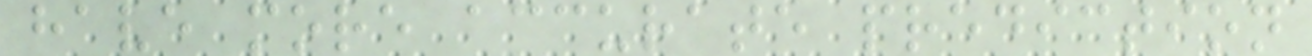have more accurate prediction
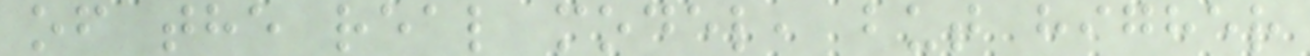of the real model, but higher
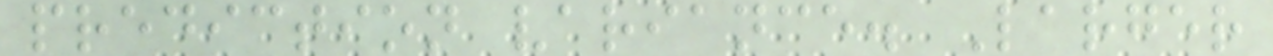prediction variance. Larger
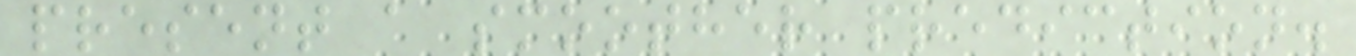present a smoother prediction.
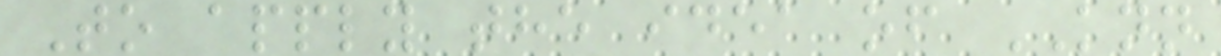To apply the idea of KNN
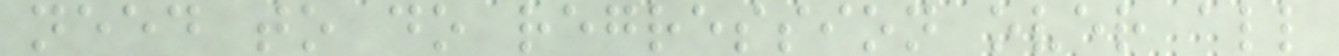need to do regression over all
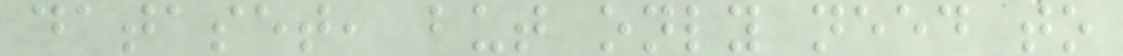dataset, but only need to
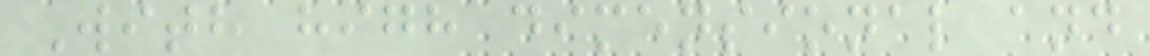With high dimensional and
